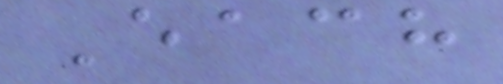Each
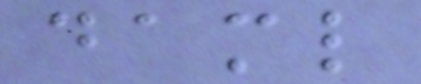daml
